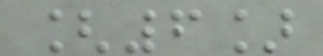[6]
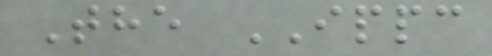The IPPC
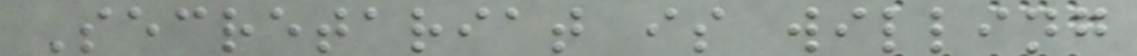Secretariat is willing
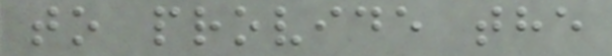to provide the
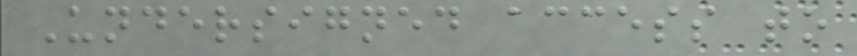Undersigned access to
